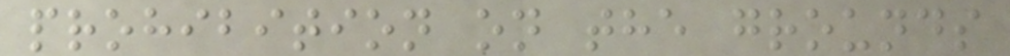prohibition on the grounds
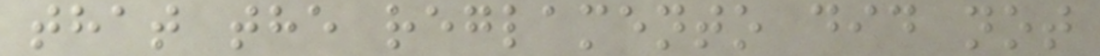that the reglamento did not
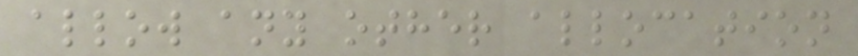allow any other allocation
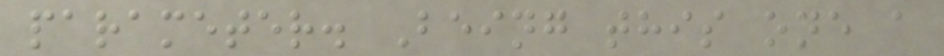parameter. Being this one a
